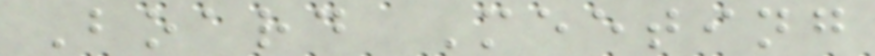Board Meeting
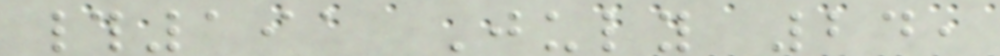#191 July 24,
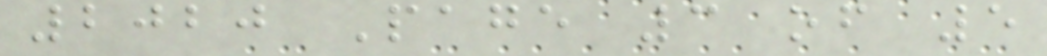2020 Page 3 of 5
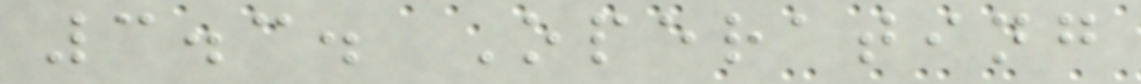3.3. Operating
